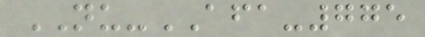NU-AFA-775
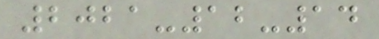2021-12-14
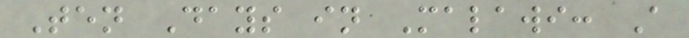Ten Days in Malawi: A
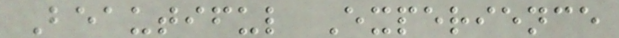Beautiful Experience
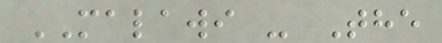MALAWI - The
